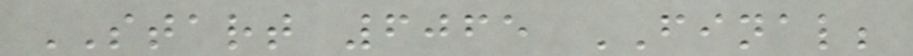START 6065 FINAL;
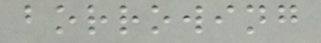borrowing
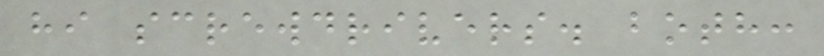hi screwdrivers. both:
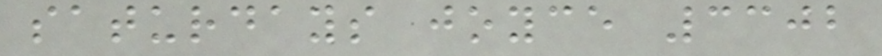saturdays joyce 3302
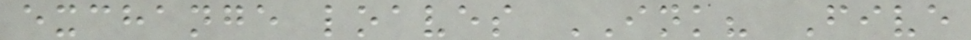exchange loaves INK? Five
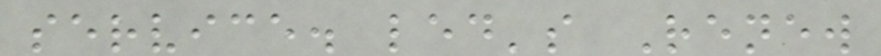service. led's Renew
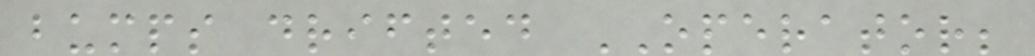bumps drifted OPERATOR;
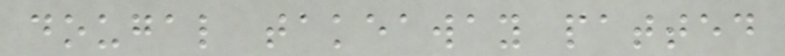dougal takeaway patted
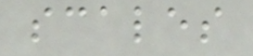scales
